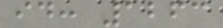id: 1263
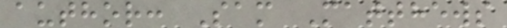author: Sam Matthews
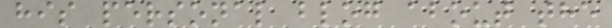his personal blog about the
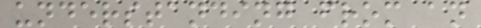understanding from an
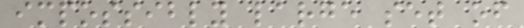impossibly large set of
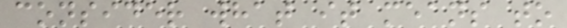consider what it means to
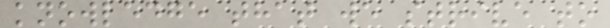knowledge that we strive to
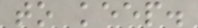to keep.
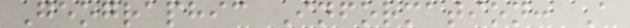Geographic Information: A
